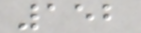152
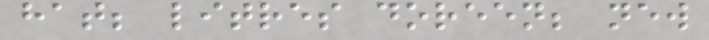hat; litres doreen; new
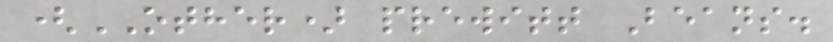(OTHER) prewitt Beans.
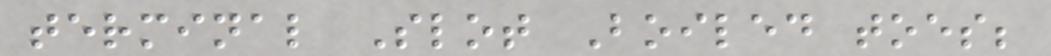terminal Slot Boiled toes;
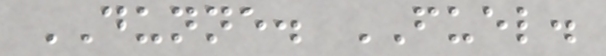DUNNE. FUEL.
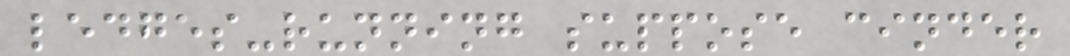ledges-running suppose cinder
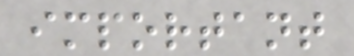important
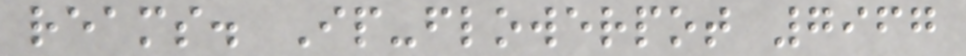reams. Ip-flowerpot 7967
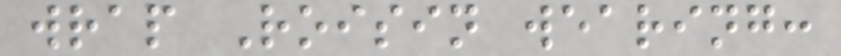wrap Roisin wearing:
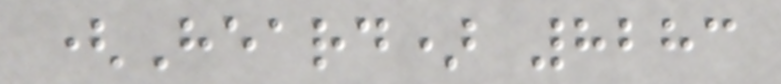(Heard) 8283
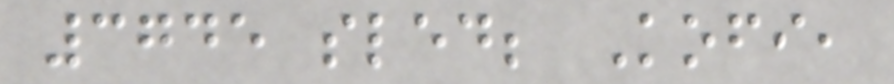3745 sled; Kofi,
